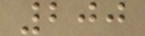200
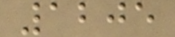1205
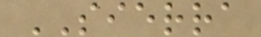SIERRA
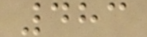483
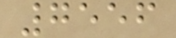7556
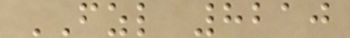FZL 8210
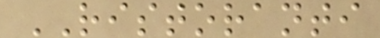RISTORANTI
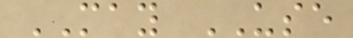MAY USE
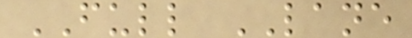FULL LANE
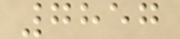7857
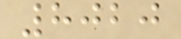8020
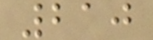210
